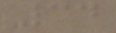34
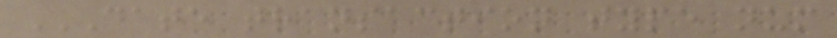DATE TRANSACTION TYPE NUM
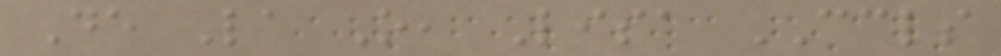De La O, Lisa CCLS
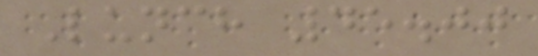Lunch 45.00
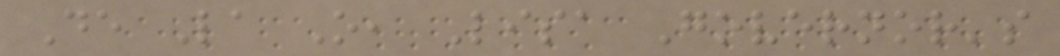De La O, Lisa Governor's
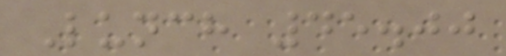Lunch 45.00
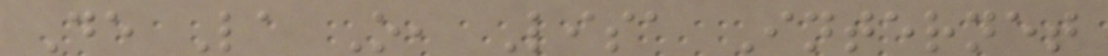De La O, Lisa Internet
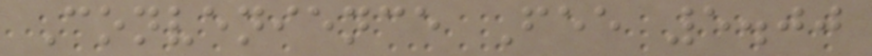Convenience Fee 5.00
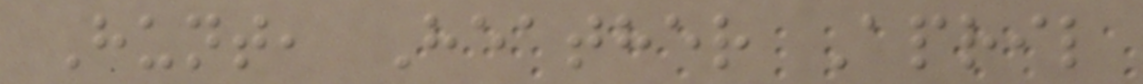Hunt, Heather April
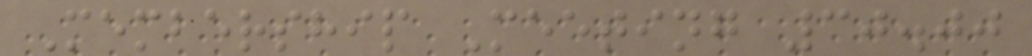Membership Meeting 30.00
